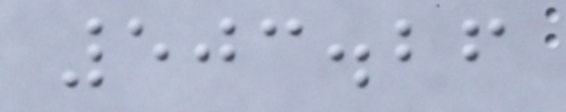503.26
